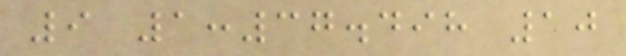9 1:37.498 10
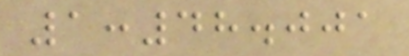1:48.001
